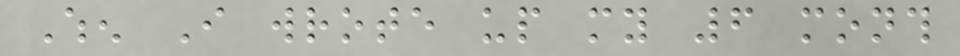When I wrote up my 6 month
